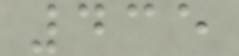435
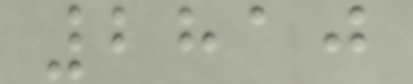2810
